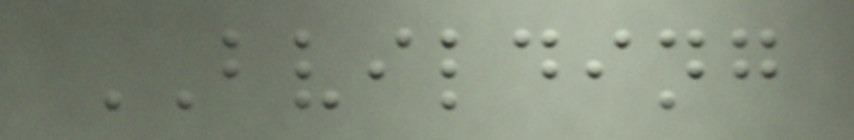BVILDING
